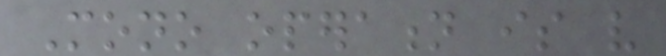Mono operation is very
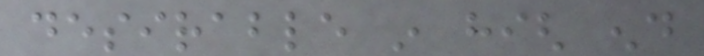desirable in high end
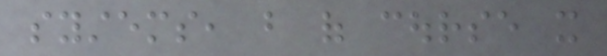systems, but of course it
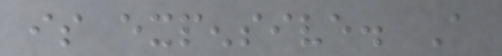is expensive. A
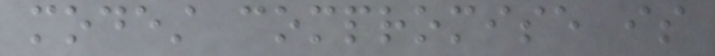modest compromise is
